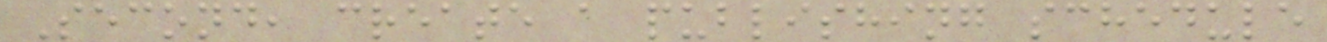Second, create a publishing schedule
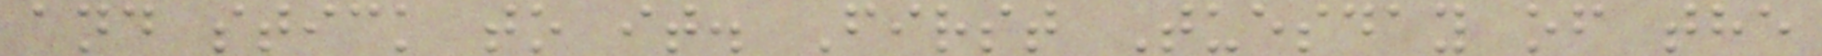and stick to it. First Tuesday of the
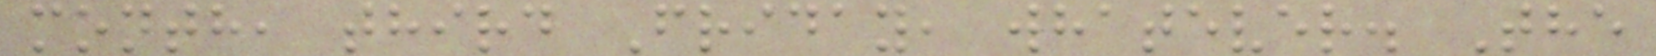month, third Friday, whatever. The
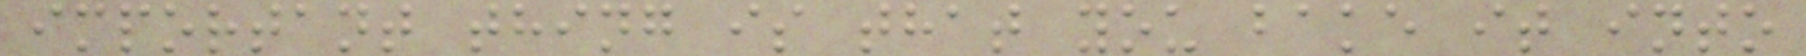important thing is that you bake it into
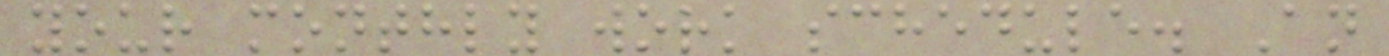your monthly work schedule. An
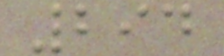294
